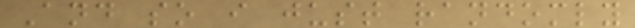And so i just randomly
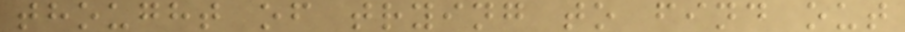thought of trying to find out
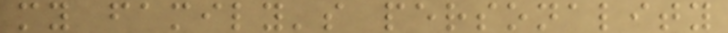my family's personality
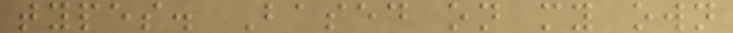types. Based on my own
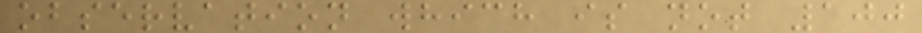observation which is not 100
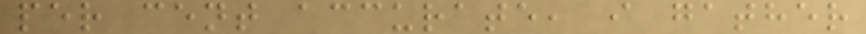per cent accurate, i gather
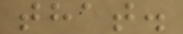that.
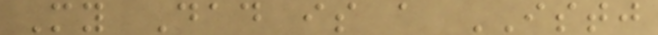My Dad is a ISTJ
